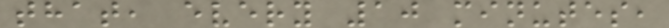that, every 10 minutes,
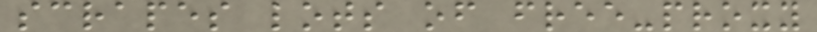scrapes lots of free-proxy
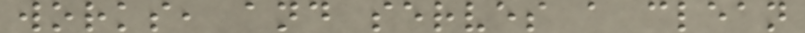works, and serves a clean
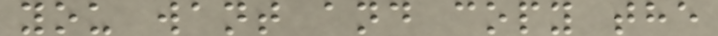you want and copy the
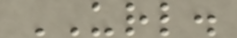URL.
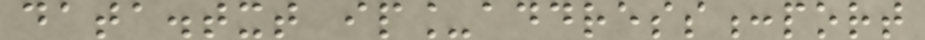data.txt ip_address:port
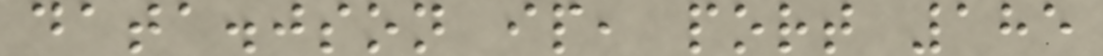data.json ip, port 185
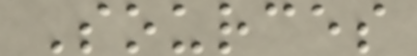Sources
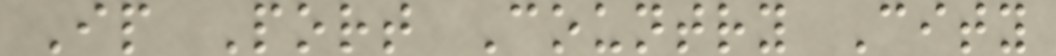Ip Port Country City
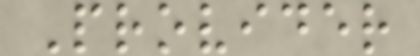Provider
